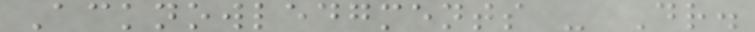Acknowledgments - Dr.
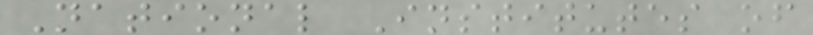National Institutes of
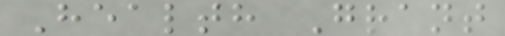Health Grant
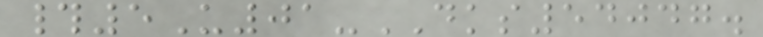#5U01-DKS54047.
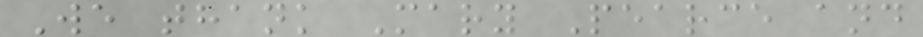We thank Mary Pearce and
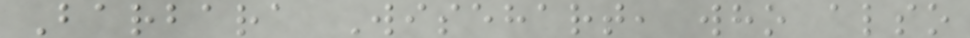Barbara Wisehart, who also
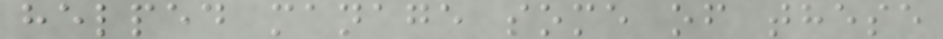helped manage some of these
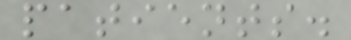patients.
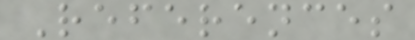References
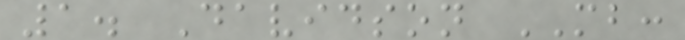1. Davidson MB:
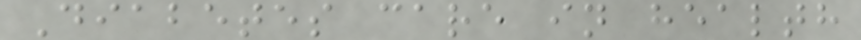Diabetes care in health
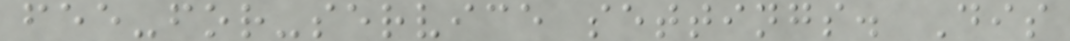fee-for-service settings. Dis
